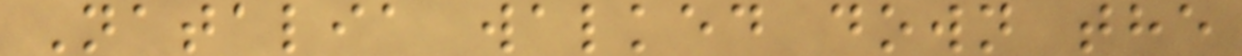Natalia walked down the
